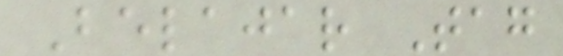Belajar Tag
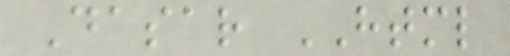Dasar HTML
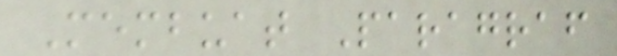Membuat Paragraf
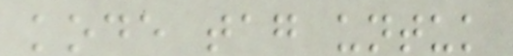kode tag untuk
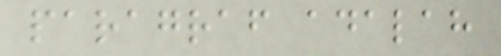paragraf adalah
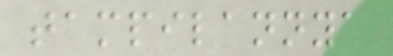tampilannya
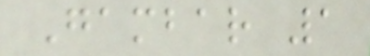Gambar 1
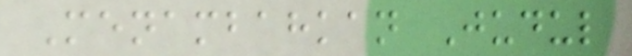Menambahkan Judul
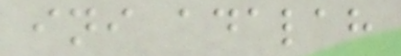ini adalah
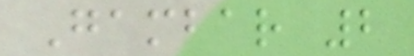Gambar 2
